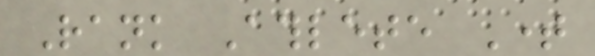Rank Athlete Time
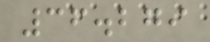36.279
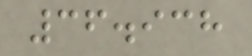36.938
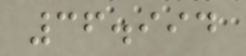36.994
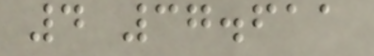4 37.611
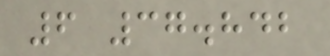6 37.842
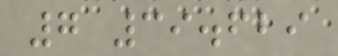7 39.629
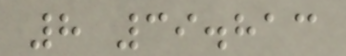8 39.813
